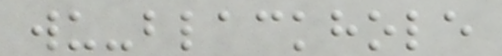wu-blackhole
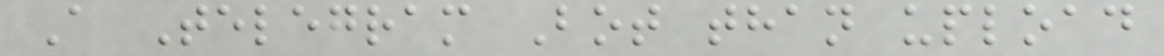A Telegram Bot than upload
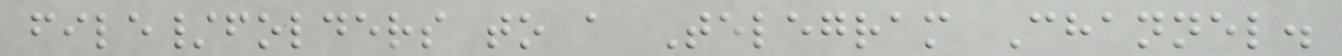file/folders to a Telegram Channel.
